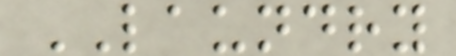LAUNDRY
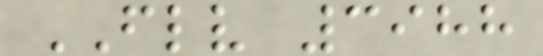FLV 3988
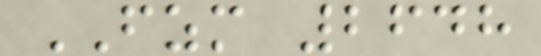FZM 2648
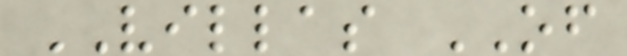VILLAS OF
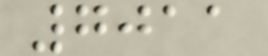7011
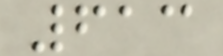613
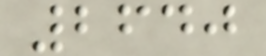2640
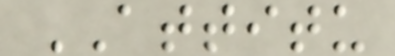ATTITU
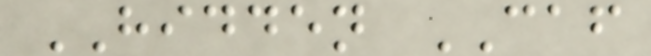HIDDEN CAF
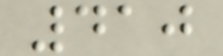410
